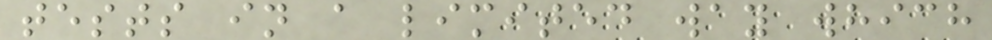tests in a limited way which
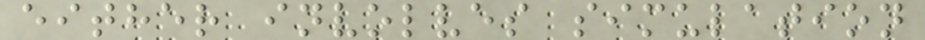either involves simulation
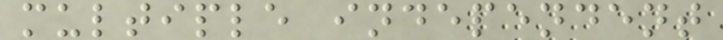multiple independent
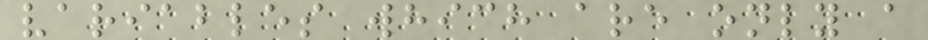variables which are only a
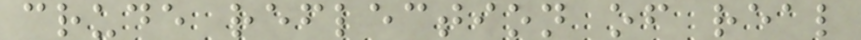crude reflection of real
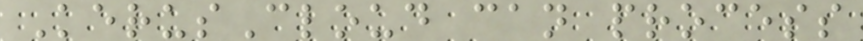KerusCloud can process
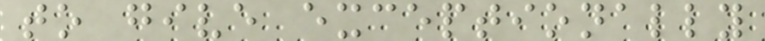to give exceptionally
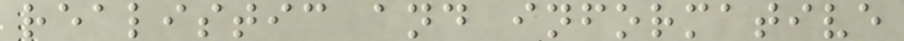realistic and informative
